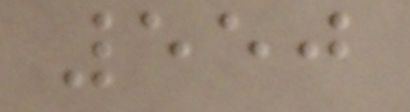550
